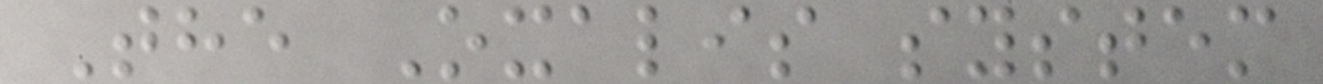The Oxalis system
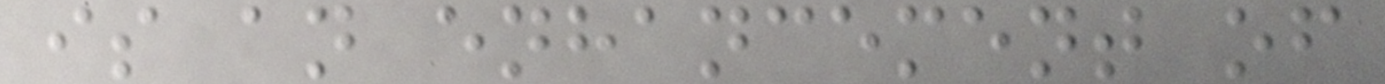is an enhancement of
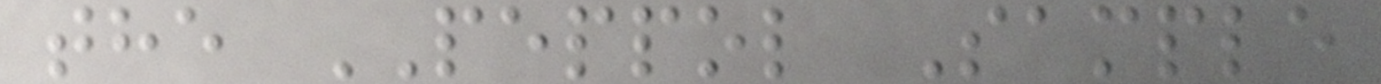the PEPPOL Sample
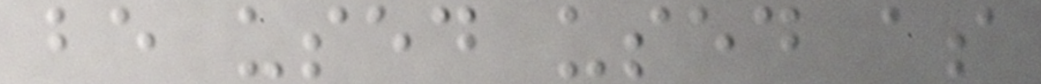be used used as
